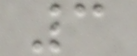3
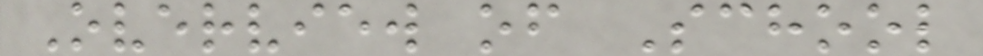Overview of School
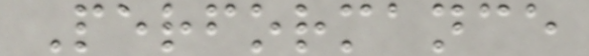Performance
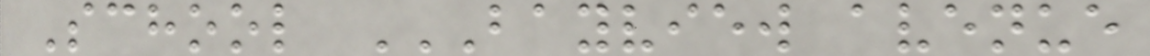School BAYVIEW AVENUE
